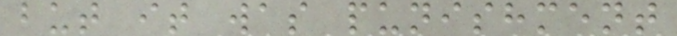but it was punishment
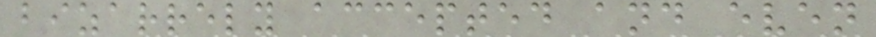bizarrely accepted and even
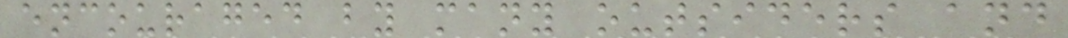encouraged by many outsiders and
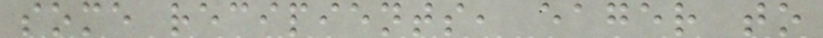some recipients, eager to
